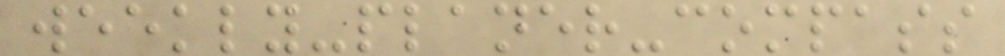weekly-planer-compass
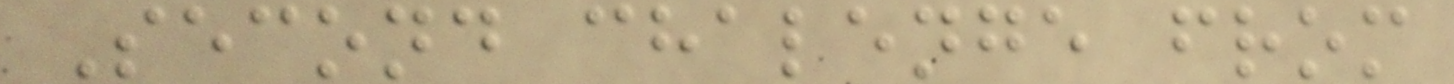Second chalenge from
